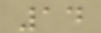14
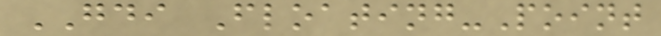GDI Floating-Point
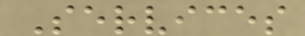Services
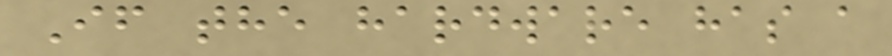If the hardware has a
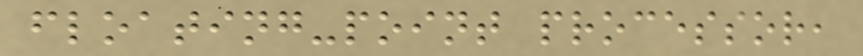floating-point processor,
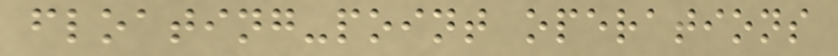floating-point operations
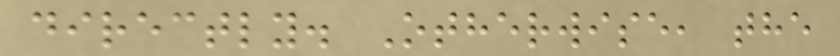directly. Otherwise, the
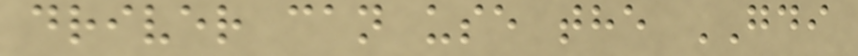driver can use the GDI
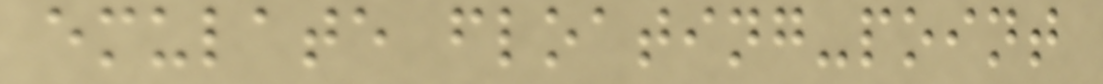emulate floating-point
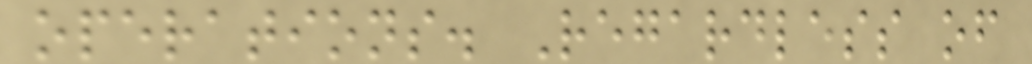operations. Regardless of
